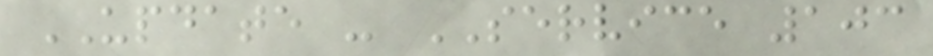UPDATE - SERVICE 103
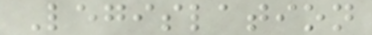Legislation
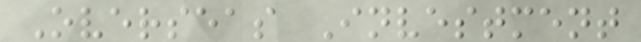Overseas Investment
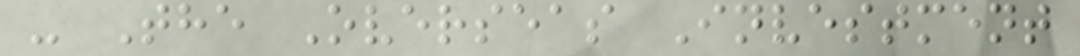- The Overseas Investment
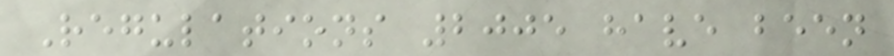Regulations 2005 have been
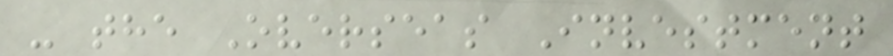- the Overseas Investment
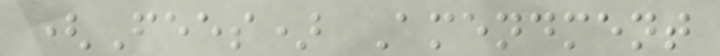(Fees) Amendment
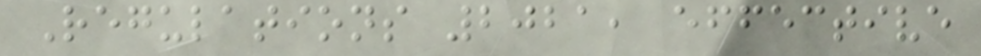Regulations 2021, effective
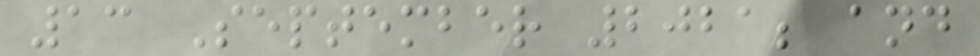13 September 2021; and
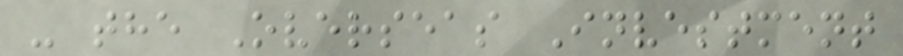- the Overseas Investment
